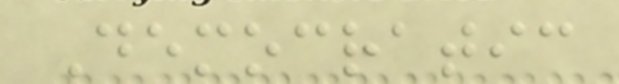Democratic
